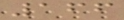166
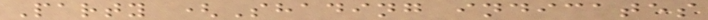Party (Shading indicates
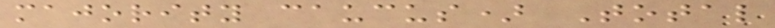majority caucus) Total
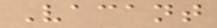Vacant
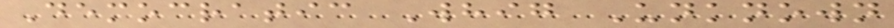Democratic Whig Unknown
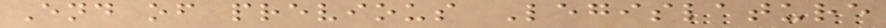End of previous Legislature
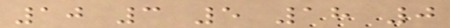10 3 5 18 0
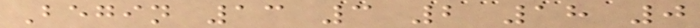Begin 13 3 2 18 0
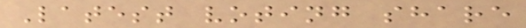Latest voting share
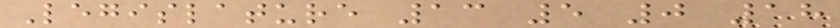Legislature 13 5 0 18
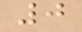0
